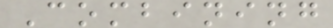Combining
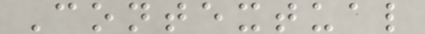Contextual
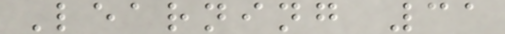Learning 31
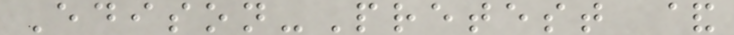Edison-Pretest &
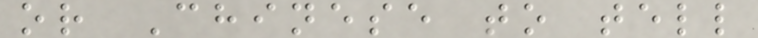or Chinese to tell
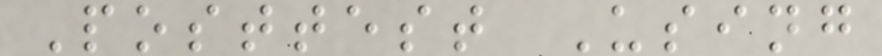Posttest Using
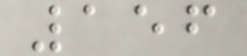156
